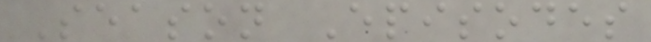Season Episodes
